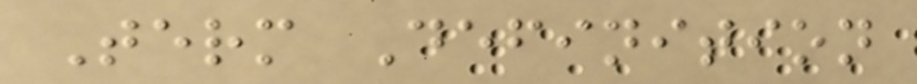Term Definition
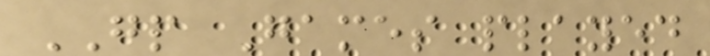GP Games played
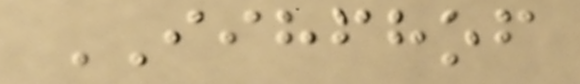IIHFHOF
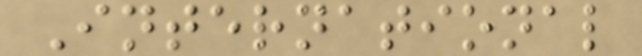International
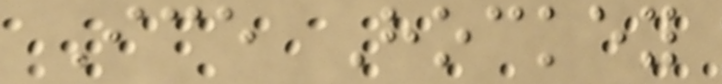Ice Hockey
